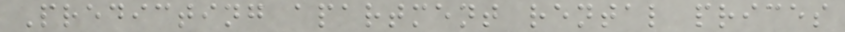Predicting apartment rental prices
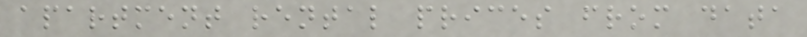apartment rental prices from data
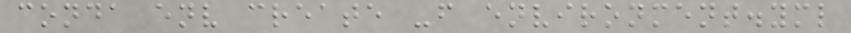conda env create -f environment.yml
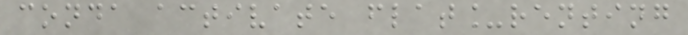conda activate flat_renting
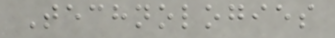Technologies
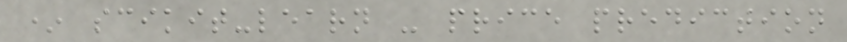* scikit-learn - price prediction
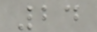24
